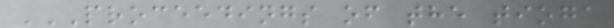PROCEEDINGS OF THE TIOGA
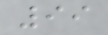99
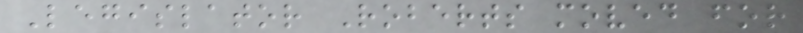Legislator Roberts moved for
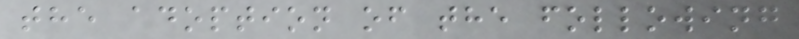the adoption of the following
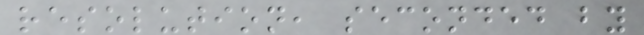resolution, seconded by
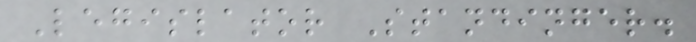Legislator Standinger.
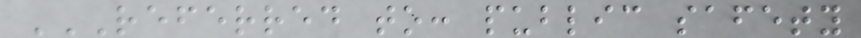REFERRED TO: PUBLIC SAFETY
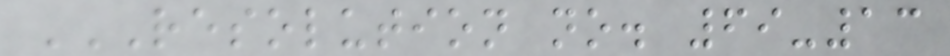RESOLUTION NO. 69-13
